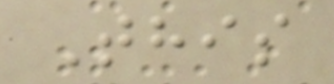This
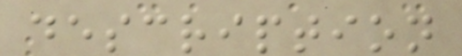description
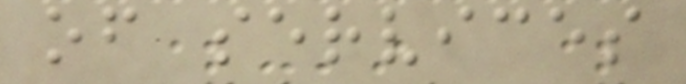of services
